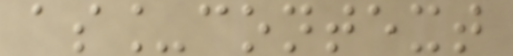as_context
